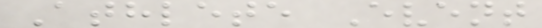Athlete Event
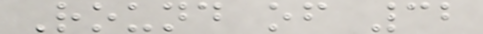Round of 32
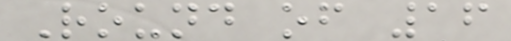Round of 16
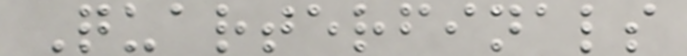Quarterfinals
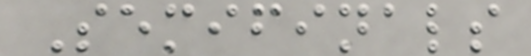Semifinals
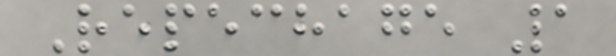Repechage 1
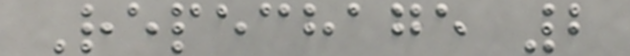Repechage 2
